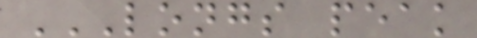LONGS PEAK
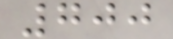700
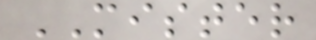MISTER
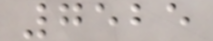7525
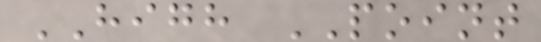HIGH POINT
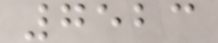7523
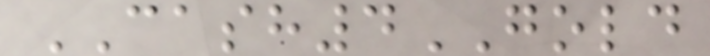CASH4GOLD
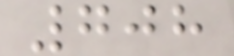708
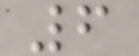6
